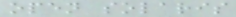open solaris
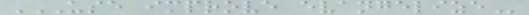USE IMPROVE EVANGELIZE
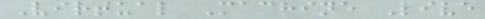Virtual Machine Live
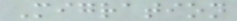Migration
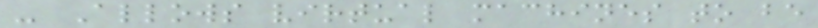- Allows virtual machines to be
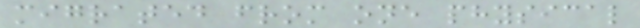migrated from one physical
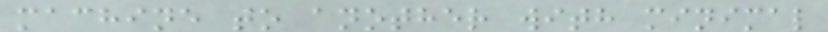machine to another with minimal
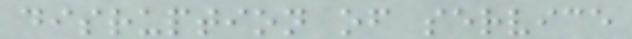disruption of service
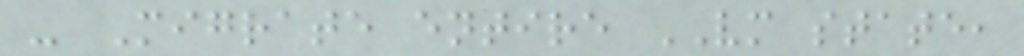- Migrate entire VM state,
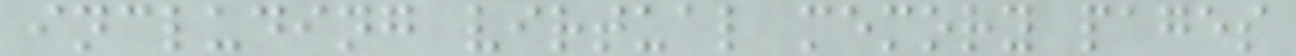including virtual memory pages
